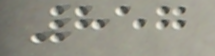857
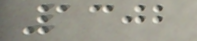1302
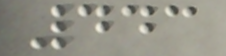443
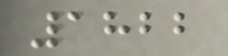1822
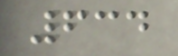634
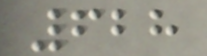628
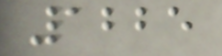1225
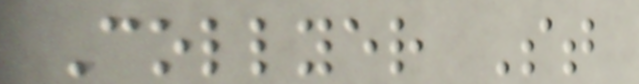Collyer St
